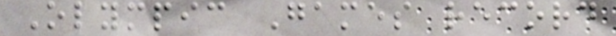Olympic Games record
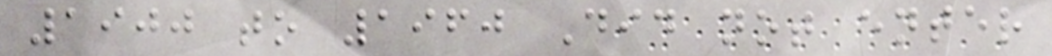1900 to 1960 Did not enter
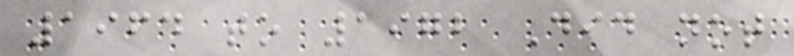1964 to 1972 Did not
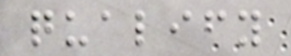qualify
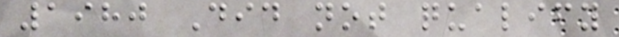1980 Did not qualify
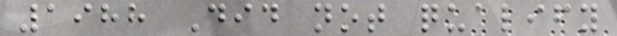1988 Did not qualify
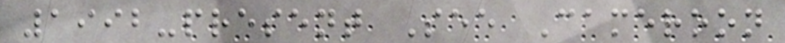1992-present See Cameroon
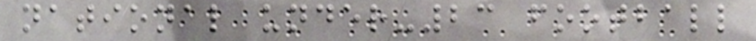national under-23 football
